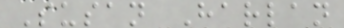Susan Harlan
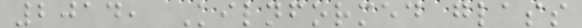2014, Kilnformed glass
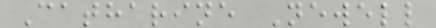Catharine Newell
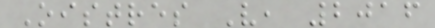Oistres V, 2016
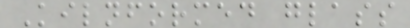Kilnformed glass
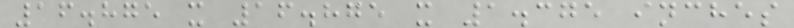16.875 x 16.875 x 1.375 inches
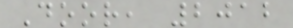Door, 2012
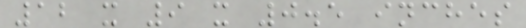12 x 9 x 0.5 inches
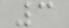3
